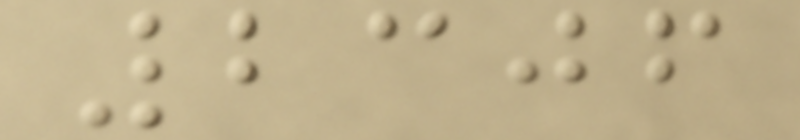2306
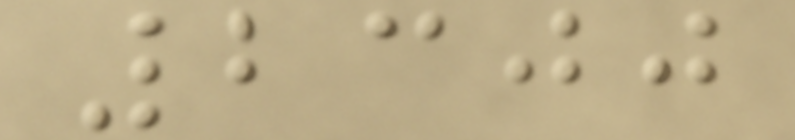2300
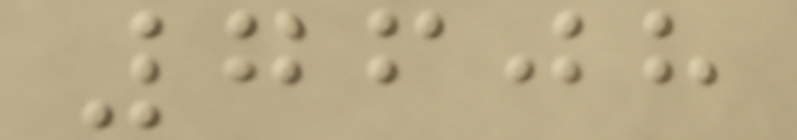7608
